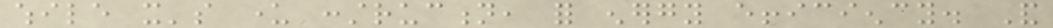while it's under construction, for energy efficiency. And
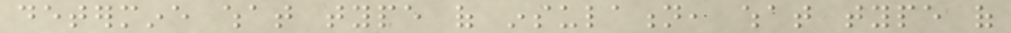determine what type of insulation, what type of
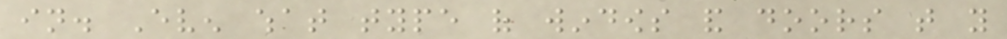in. Even what type of windows and doors that you
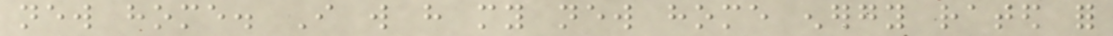new home. I will have my new home energy rated for
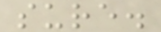sure.
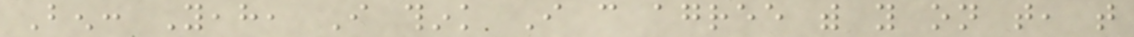Ben: Yeah, I think I can agree with you on that, that
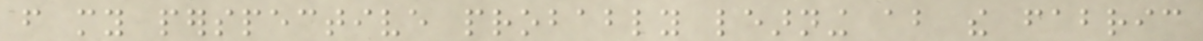from my perspective probably learning about the fabric
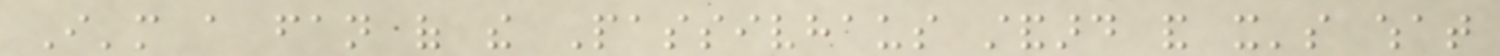I'm a fan of the Passivhaus standard and it's what
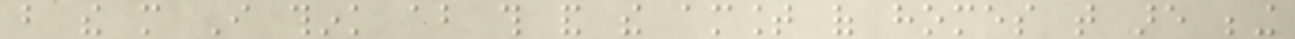but the more I think about this and the amount of homes that are being
